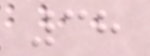38
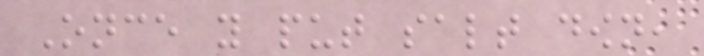Once you put salt down,
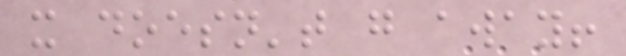it doesn't go away!
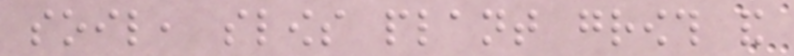soil, slows plant growth and
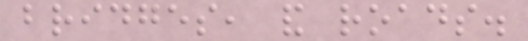bridges, and roads.
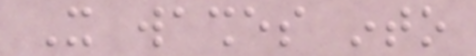It washes into
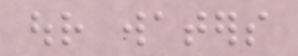our waters
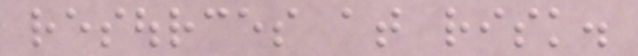resources at risk.
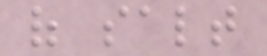of salt
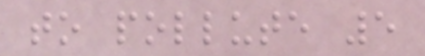to pollute 5
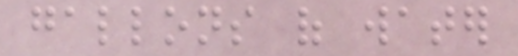gallons of water
